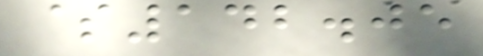$142.05
